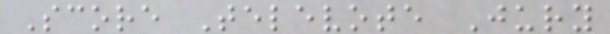Score Televote Jury
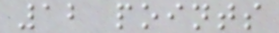12 points
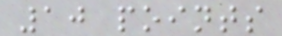10 points
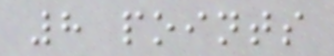8 points
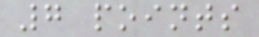7 points
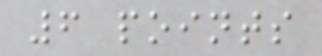6 points
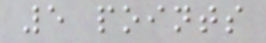5 points
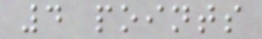4 points
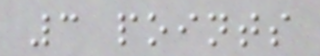3 points
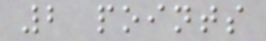2 points
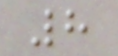8
